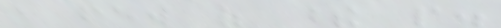a few of these people.
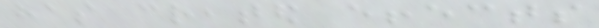has created effects
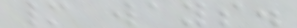many ways.
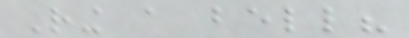Ring a bell?
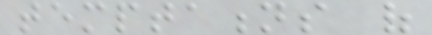temptations of
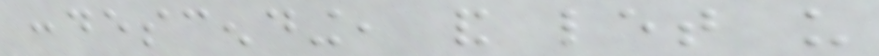condescending, and let us
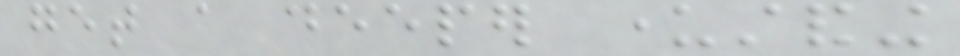get a deeper understanding
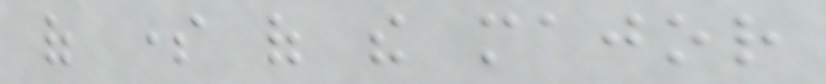of some of the major
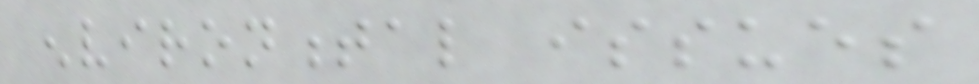environmental issues
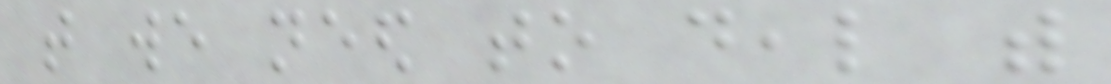that we need to deal with
